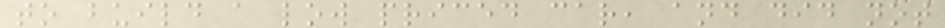to build a low priced car, and did not
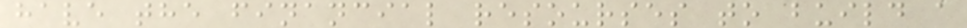have the financial resourses to build a
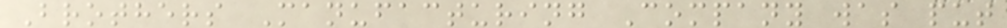Brothers Manufacturing Company was put
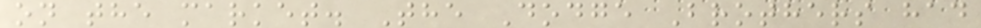on the market. The Dodge Brothers had
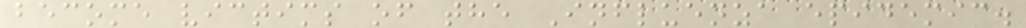become victims of the Influenza epidemic.
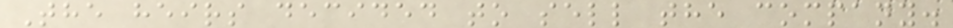The heirs decided to sell the company.
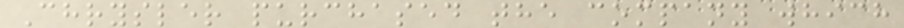Chrysler purchased the company which
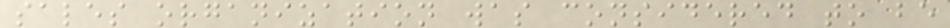sales organization was considered to be
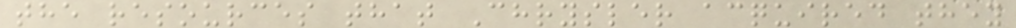the resources that Chrysler acquired they
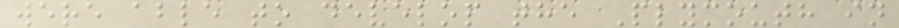were able to develop the Plymouth in
